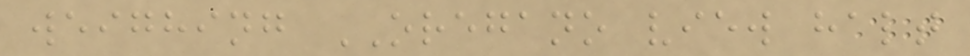weighing OREGANO view halt
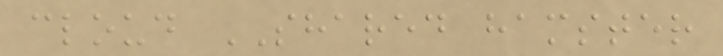cloud SHARED hamster
